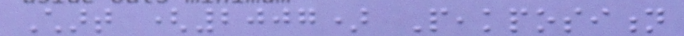Chart (2007) Peakposition
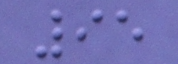95
